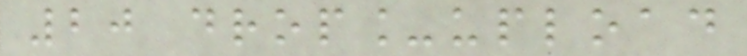20 drop_upload
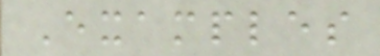Examples
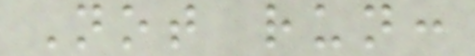Not run:
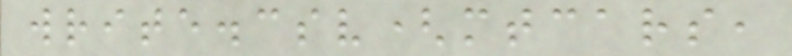write.csv(mtcars,
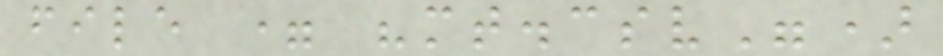file = "mt.csv")
